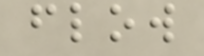flow
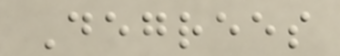Degrees
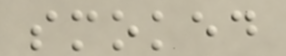smoked
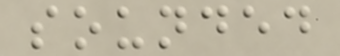sounded
